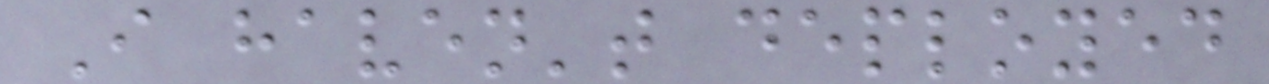I haven't deployed
